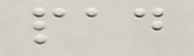pad
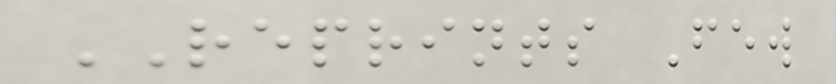REPRINTS Few
